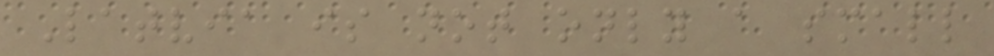Latvia is not only a small
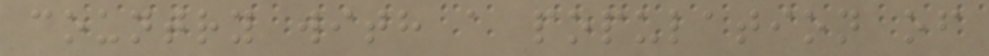country with a population of
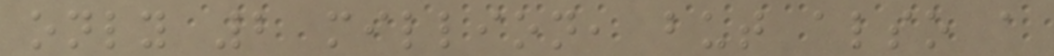only 2 million, but also a
